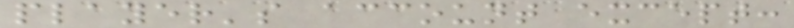player's account except:
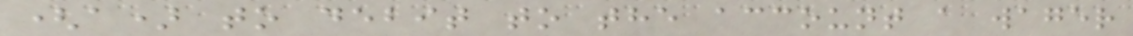(a) to debit to the account a wager
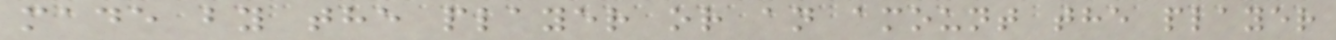made by the player or an amount the player
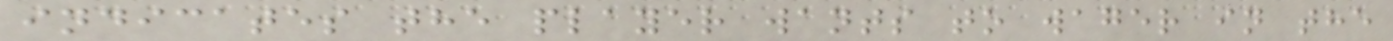indicates the player wants to wager in the
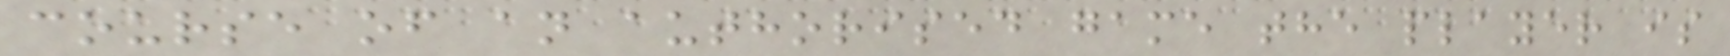course of an authorised game the player is
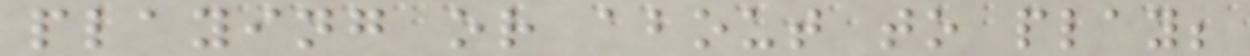playing or about to play;
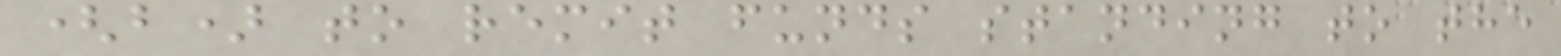(b) to remit funds standing to the
